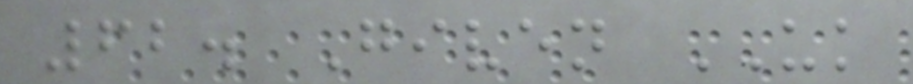62. Given UK
